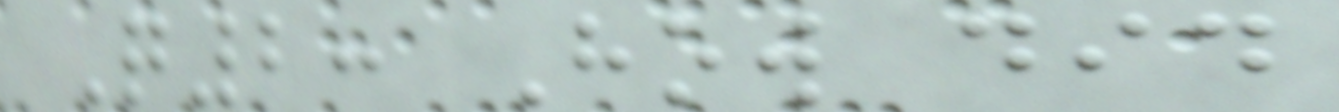Q2: How did
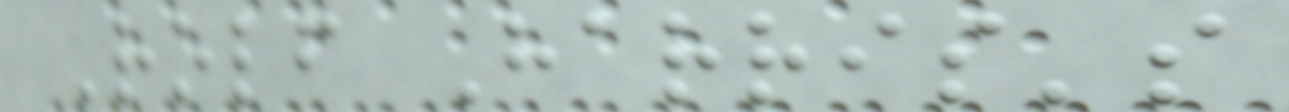Rolf Harris's
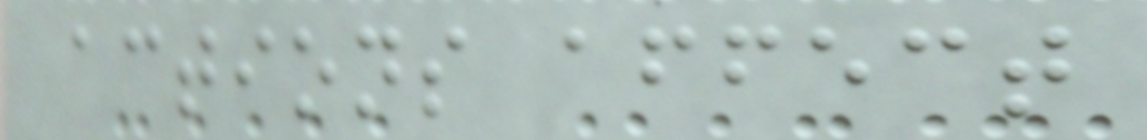actions affect
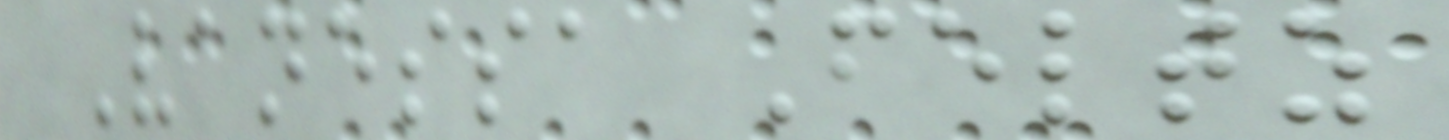Vanessa Feltz
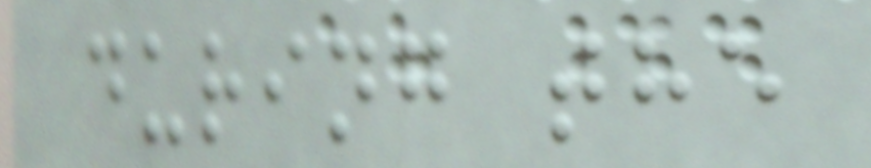during the
